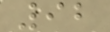92
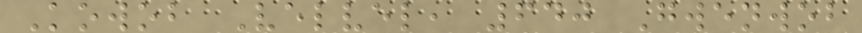Kowob Velvel, 640 Gwenwob
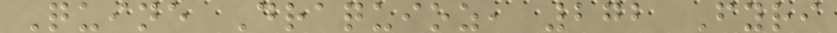Quine Draquioz, 272 Fyri
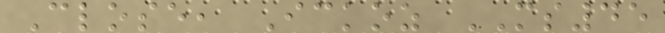Close, Ickoz MS45
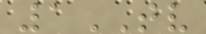1TV
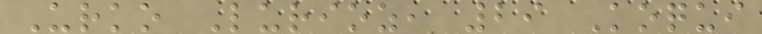Urko Lurioz, 29 Koqui
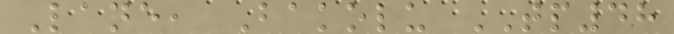Lane, Bakolu TP48
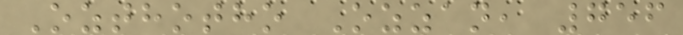Ozthotho Ozzan, 756
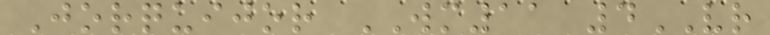Jorquijor WM11 4VR
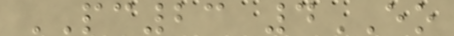PC23 4EO
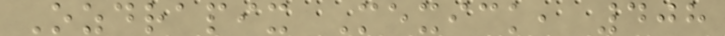Ozdrapix Mexick, 408
